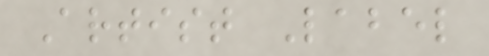Artist Label
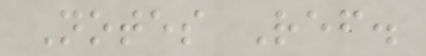Notes Ref.
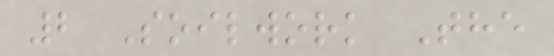2 Soilwork The
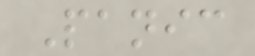Panic
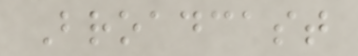Broadcast
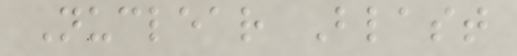Nuclear Blast
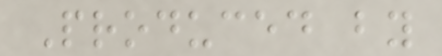Produced by
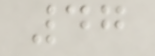47
